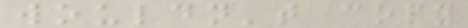wouldn't copy
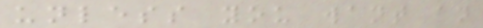unless you want an
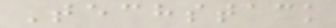Techstack
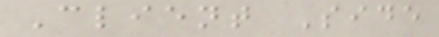Client Side
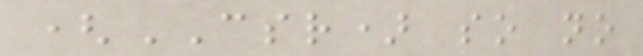(CSR) so no
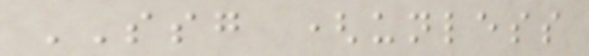SSG (unless
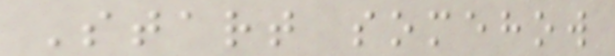Start somehow
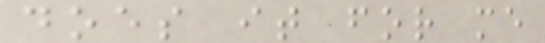does it for me
